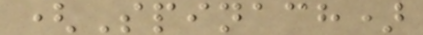(Spinach)
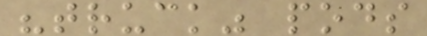"truck" pods
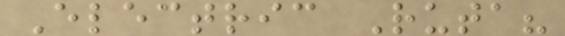Electric Ruta?
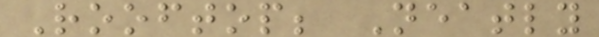Rooftop; Neatly
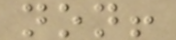non!
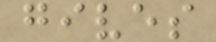gives
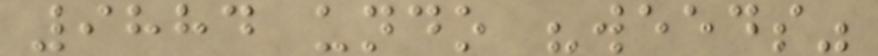9884 undo "weeds"
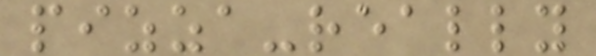pizza-really
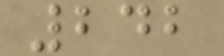242
